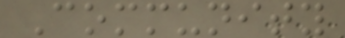Community
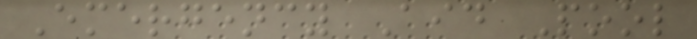Emergency Aid Pool
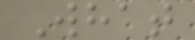What
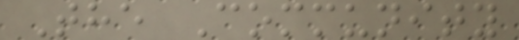The Community
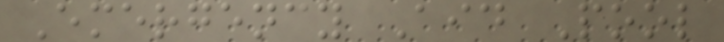Emergency Aid Pool
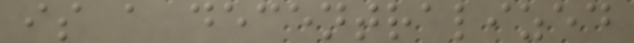is a decentralized
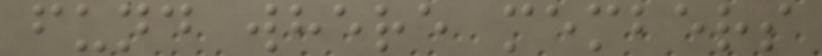fund where members
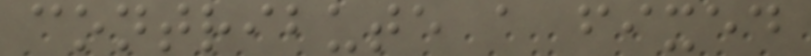contribute a fixed
